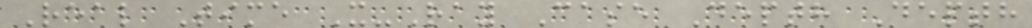Real Time X-Ray Case Depth Depth
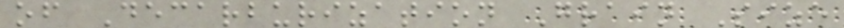of Decarburization Grain Size
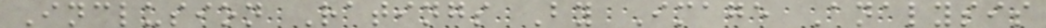Inclusion Ratings By Image Analysis
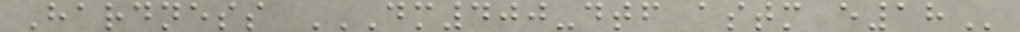Hardness DM400-DTF ASTM E18
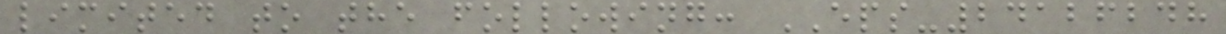limited to the following: EPS-24126248
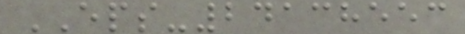EPS-24138553
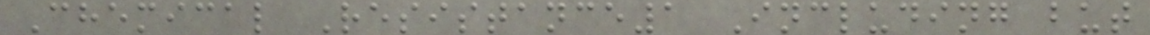Chemical Resistance1 Including but
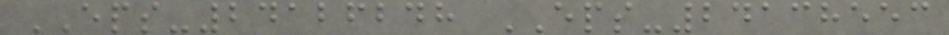EPS-24126248 EPS-24138553
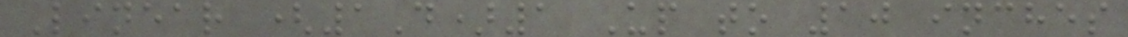Linear (1D)1 Up to 10 inches
